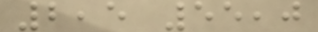2,5 55,0
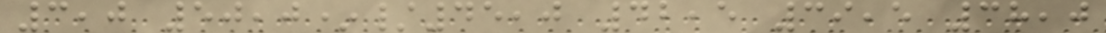3,0 50,0*/45,0 42,5 39,5 38,0
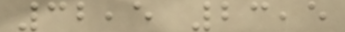32,5 23,5
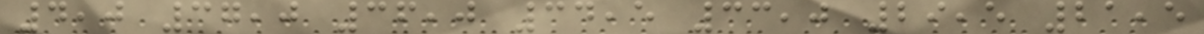4,0 37,0 36,0 34,5 33,0 29,5 21,5
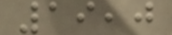19,0
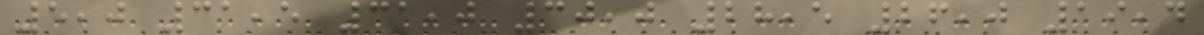5,0 31,5 31,0 30,0 28,5 26,0 19,4
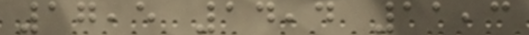17,5 14,4 11,3
